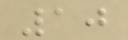10
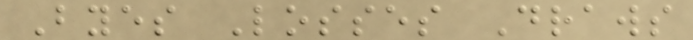Byes Losses Draws
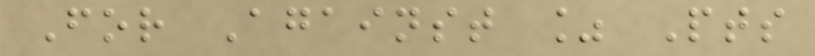For Against % Pts
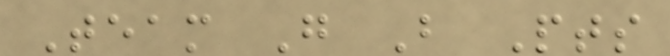Team G B Pts
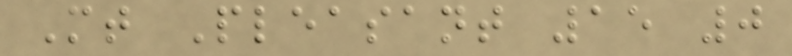Mt Pleasant 15 0
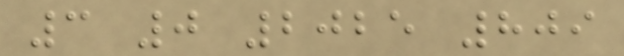3 0 2025 809
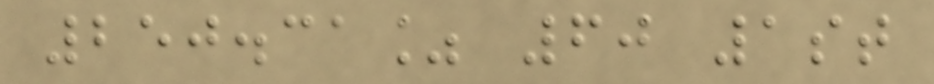250.31% 60 1st
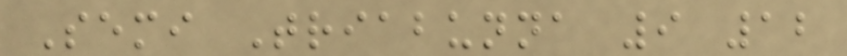Semi Triabunna 9 12
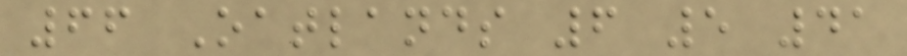66 Oatlands 6 5 41
